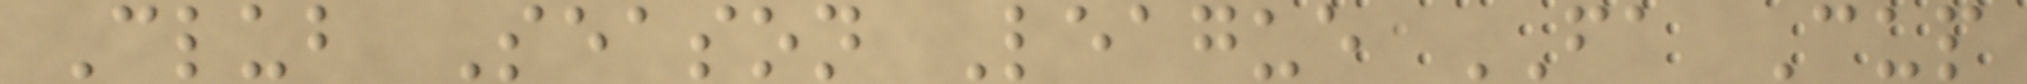Club Season League FA Cup
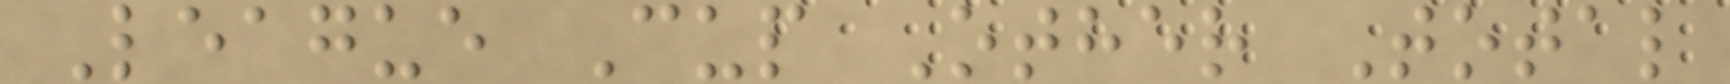League Cup Other Total
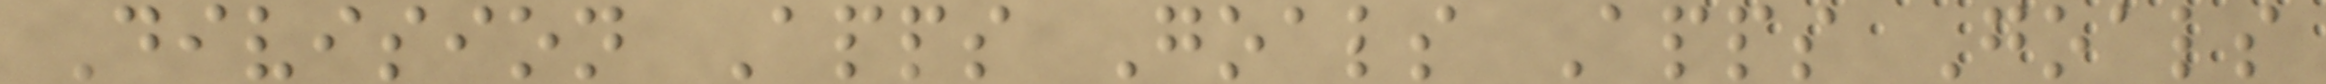Division Apps Goals Apps Goals
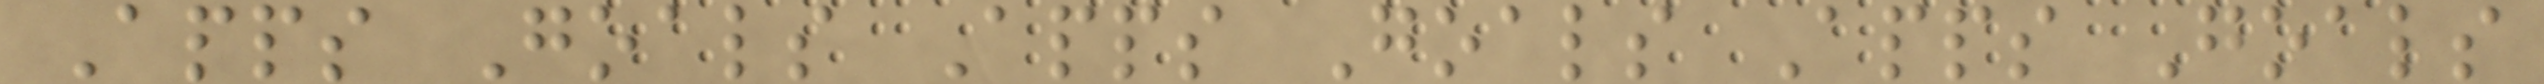Apps Goals Apps Goals Apps Goals
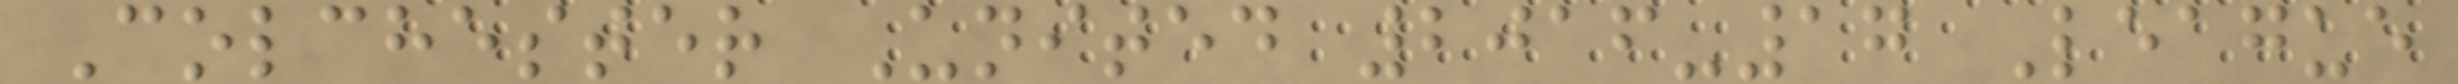Colchester United 2016-17 League
